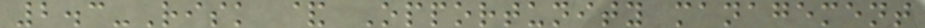2.3-Risk & Opportunity management
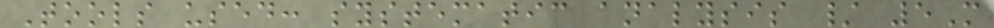Tools used: systematic analysis / 5M
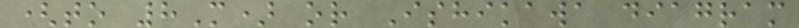(to 8M) or Ishikawa diagram
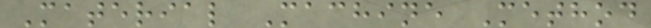Material Machine Method
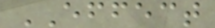EFFECT
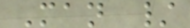Man /
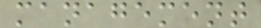management
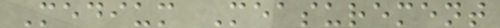Medium Measurement
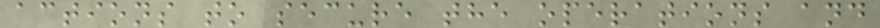actions to secure the operations and
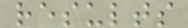results
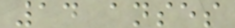14 anses
